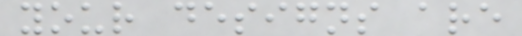your designs are
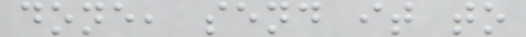done, send it to
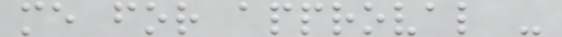me for approval -
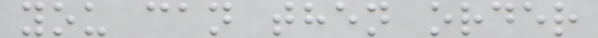you can then order
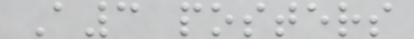A3 posters
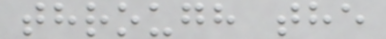through the
